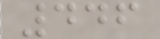446
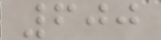600
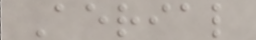Aerial
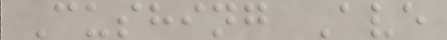Cushing Ave
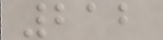212
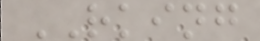RKING
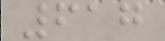617
